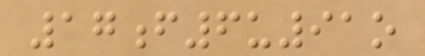17f6u91o
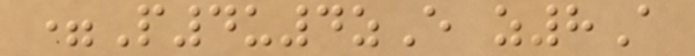=P4u4zE z8A
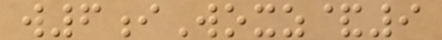w6iWoxz&9
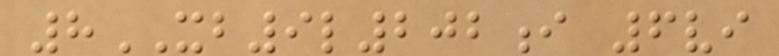8XB9l202i 6vi
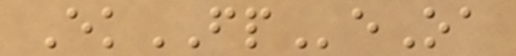EkFPeOa
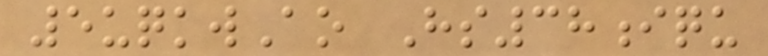5uqkwAo Hs38iqu
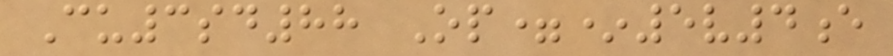Cu3sd88 Op=*5v4e
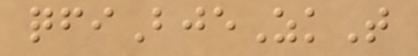qfiBjeZkT
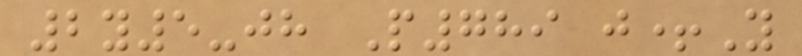2y5-jh P789 j+Y
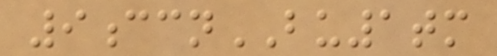9ccnBU1tm
